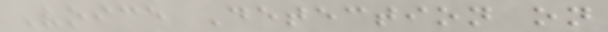Voice Detection on
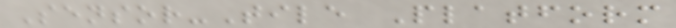Sensor-Tile Platform
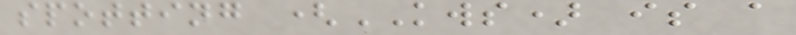spotting (KWS) is a
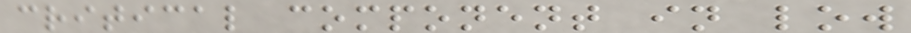critical component in low
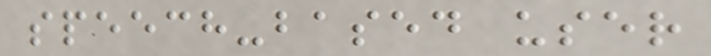speech-based user
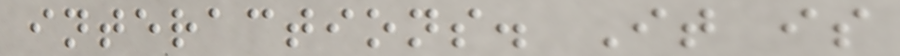interactions. It is
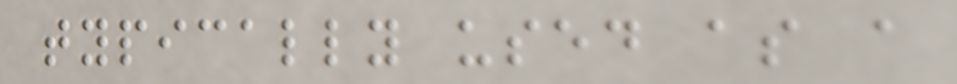typically used as a
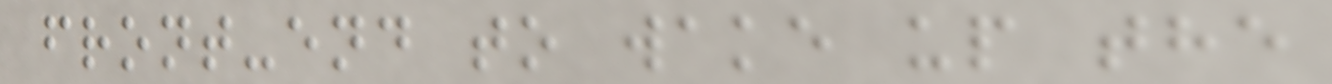front-end to wake up the
